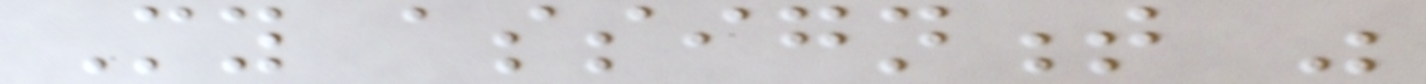My assignment was
